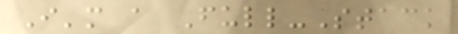I'm a Full-Stack
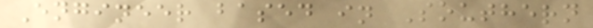Engineer based in Southern
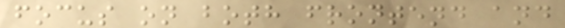focus on both frontend and
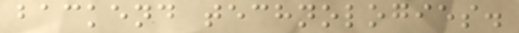backend technologies.
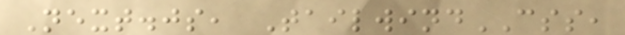Next.js, TailwindCSS,
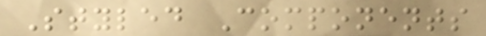Styled Components
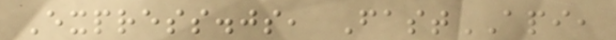Express.js, FastAPI,
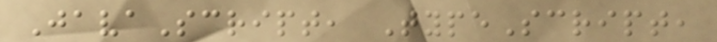JavaScript, TypeScript,
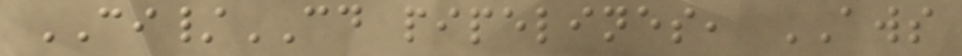CI/CD pipelines, AWS
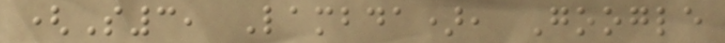(S3, Lambda), Google
